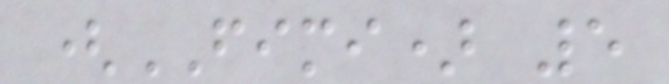(FIMI) 5
